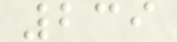239
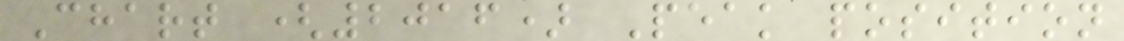Chart (2016) Peak position
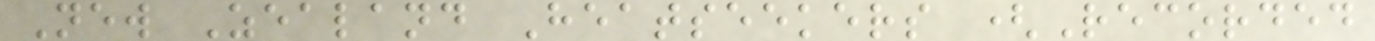New Zealand Heatseekers (Recorded
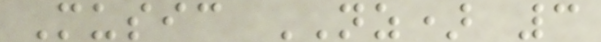Music NZ) 3
